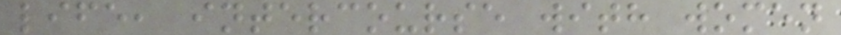life, intercourse with women
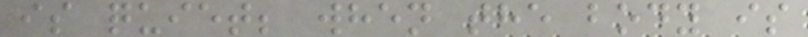is quiet; when the body is
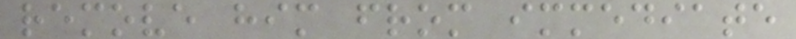remove him from immediate
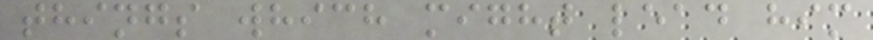things which might lead him
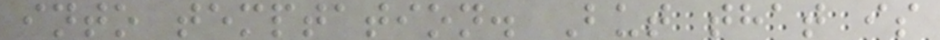into temptation. But that is
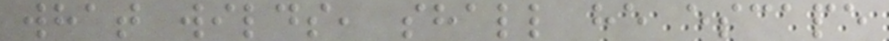what wilds, shall he escape
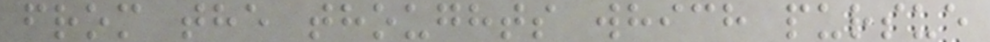from the thoughts which pursue
